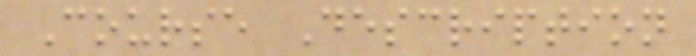Course Description
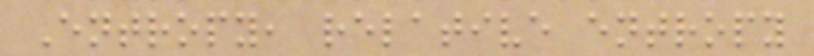Entropy, relative entropy
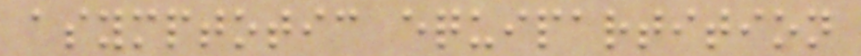asymptotic equipartition
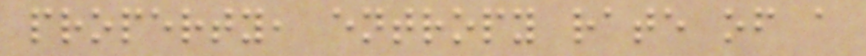property, entropy rate of a
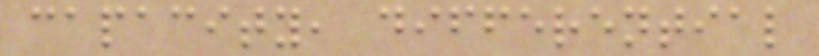capacity, differential
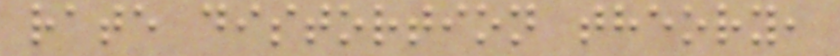rate distortion theory,
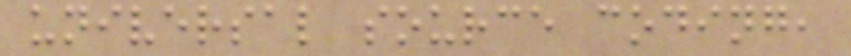universal source coding,
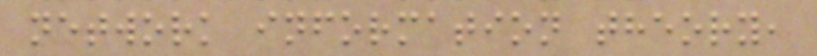network information theory,
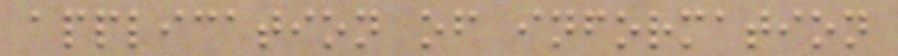application of information
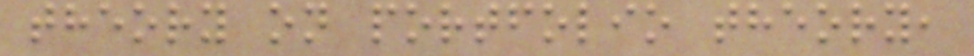theory on portfolio theory,
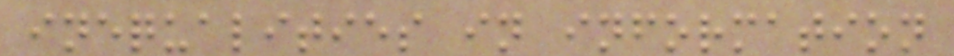inequalities in information
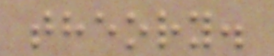theory.
